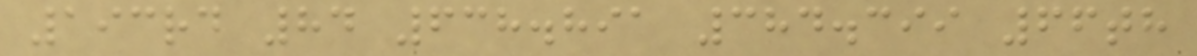193rd 84 638.891 384.399 66th
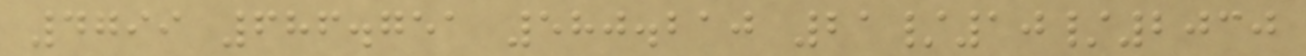4799 686.751 580.210 21/10/2030
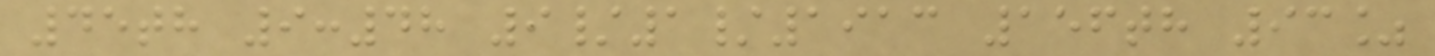45th 9:48 9/1/1913 156th 93%
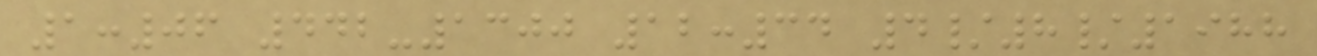1:06 442-1300 12:34 4/8/1988
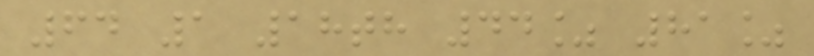64 1 18th 44% 81%
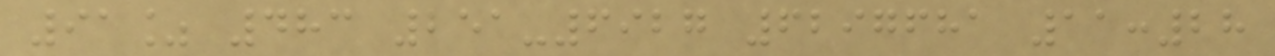91% 483 251-6927 6297681 11:28
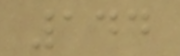144
